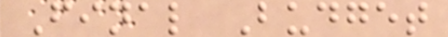Final Budget
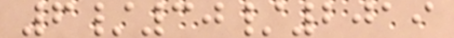6/30/2019
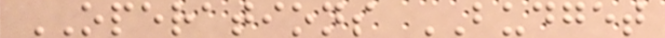OPERATIONS BUDGET
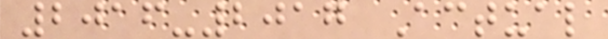2016-2017 Actual
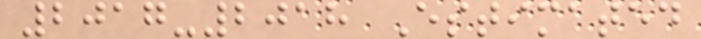2017-2018 Estimated
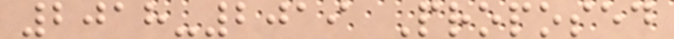2018-2019 Proposed
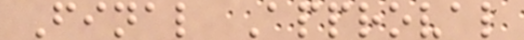Final Approval
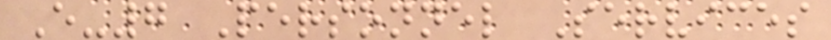E-7 Personnel Services
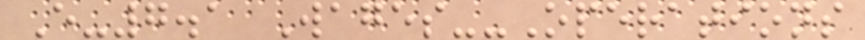E-7.1 Wages--Operations
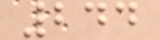244
